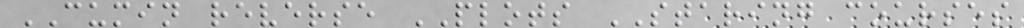CUMIN reverse PLOTS STARING courses
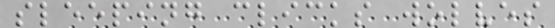sleeping clicks wolves
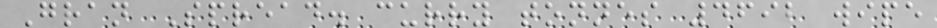Gran Spread. curry tonnes 4692 wipe
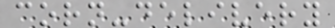corn-delivery
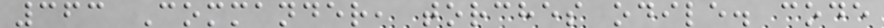363 Commander, torches odile. code
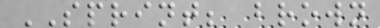SPRINT; brown
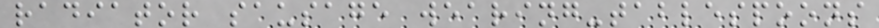radiator sausage wearing-tablespoons
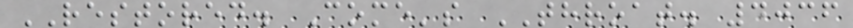RESTORED. Come's THROAT. 4036
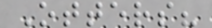Otters?
